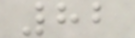82
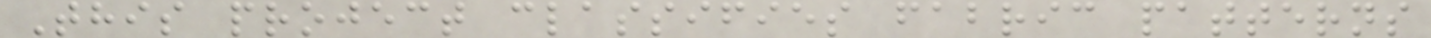This project classifies fabric patterns
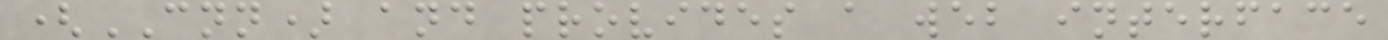(CNN) and provides a web interface
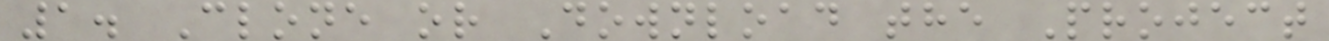1. Clone or Download the Project
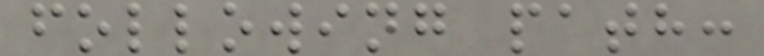following path:
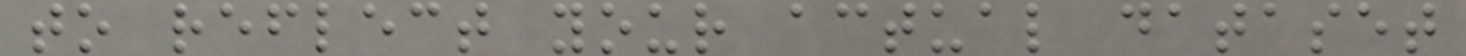to reflect your actual dataset
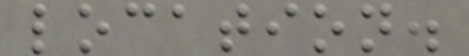location.
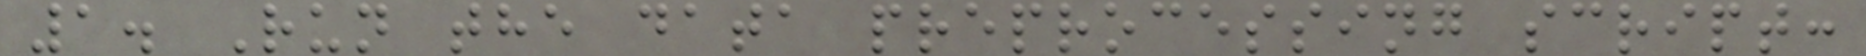1. Run the data preprocessing script:
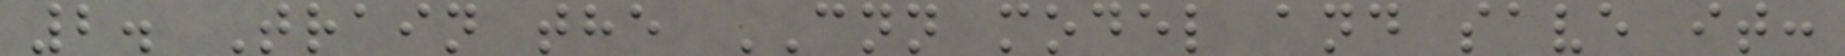2. Train the CNN model and save it:
